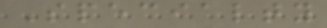Specialty
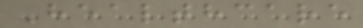Healthcare
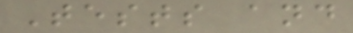Tests and
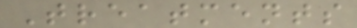Treatments
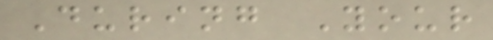During Your
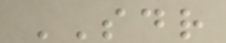SDR
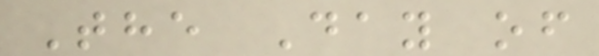The Day of
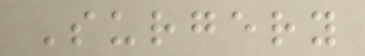Surgery
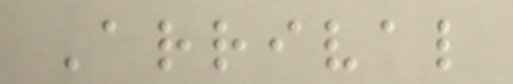Arrival
